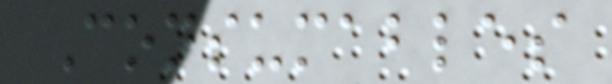Consumables
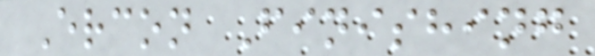Ercon Finishing
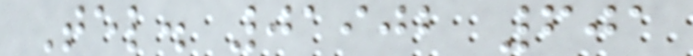Tel. 01902 601
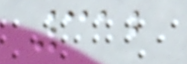312
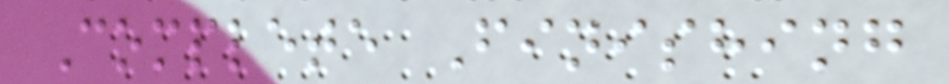Complete Finishing
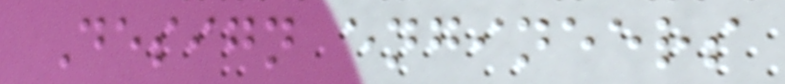Design engineers
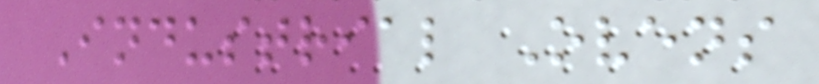Industrial Ovens
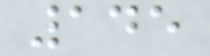145
